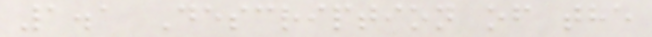1.1 Description of the
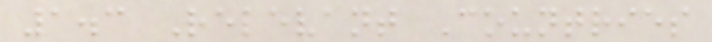1.3 Relevant Countries
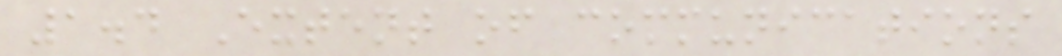1.4 Extent of communications
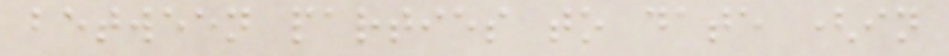between parties to date (in
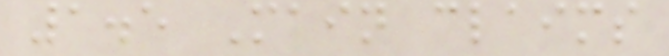1.5 Main claims
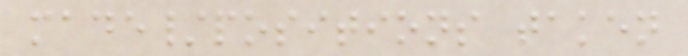made/positions taken
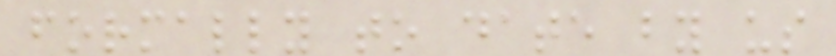formally to date by us
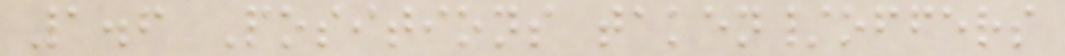1.6 Positions taken/offers
